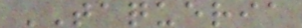TAQUERIA
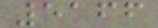5166
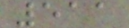511
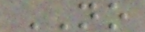NO
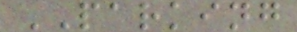PARKING
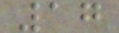17
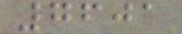7601
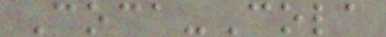Coca-Cola
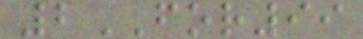2FOR99
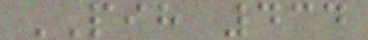PIH 434
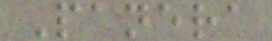Panera
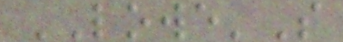LOWE'S
